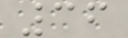36
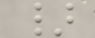}
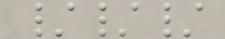///
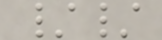//
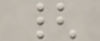{
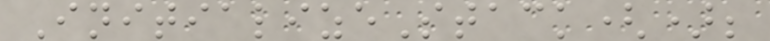InitializeStack();
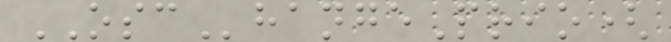OSChangePrio(
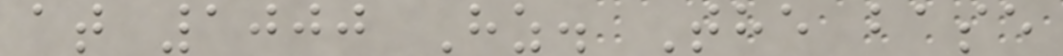at 1000 Hz. The base
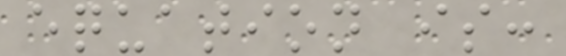equation is:
